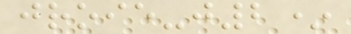jroie-j2*
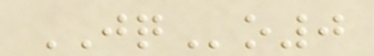JQo0
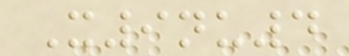X9nu4
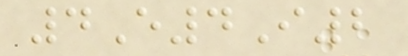4E4I2
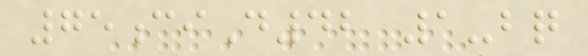75ciD42 1-bq
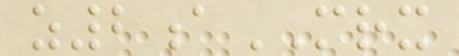z2aMRX
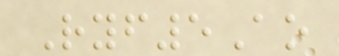Ryf5Ao
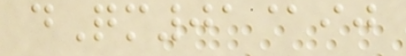dQm01@ij
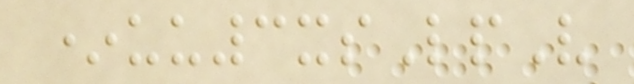*uu3xsLpV
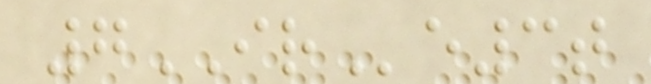7IRe3t
